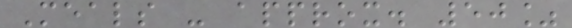Meals - approx. 50%
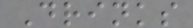Drinks
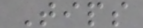Tips
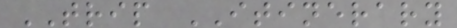TRIP ITINERARY
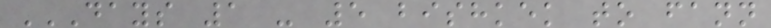DAYS 1 - 5 BISHKEK TO FANN
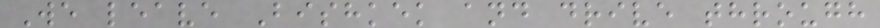We leave Bishkek and drive through
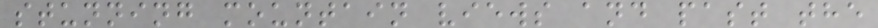stunning mountain views and past the
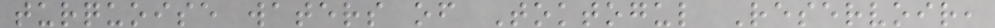turquoise waters of Toktogul Reservoir,
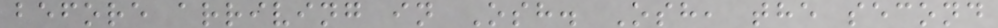before arriving in Osh. Osh, the second
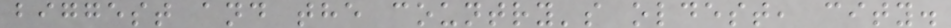biggest and the country's oldest, city.
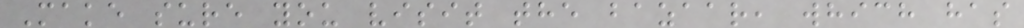Make sure you visit the bazaar, which has
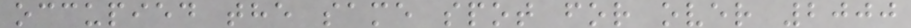occupied the same spot for over 2000
